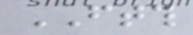FTTH
